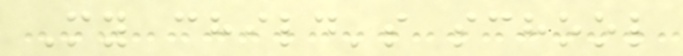My child's school
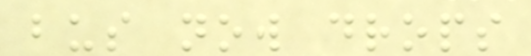bus now drops
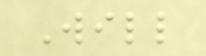Will
